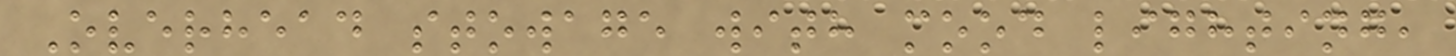Overhead stowage with mood lighting,
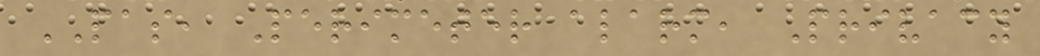PAS, Perimeter alarm, Privacy
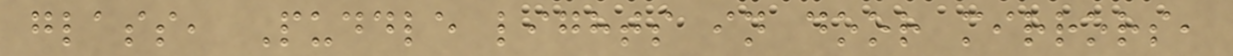glass, Puddle lights in door mirrors,
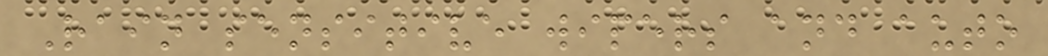Rain sensitive wipers and auto
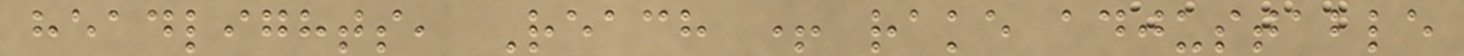headlights, Reach + rake adjustable
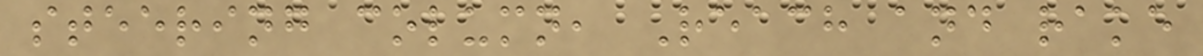steering column, Reach and rake
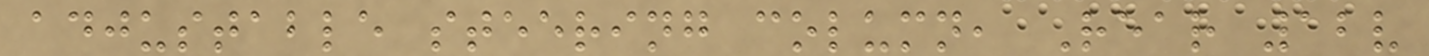adjustable steering column, Rear 12v
